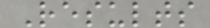Results
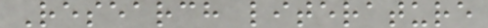Research literature
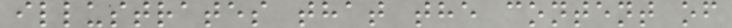illustrates that the content of
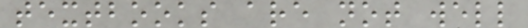textbooks are not well
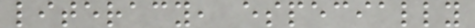literacy, especially
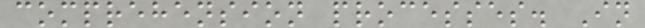comprehension processes. In
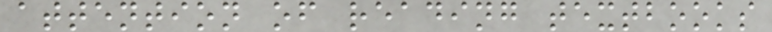attention of reading textbooks
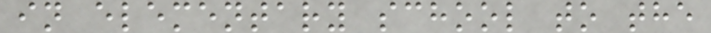in elementary school to the
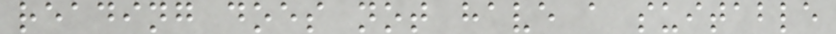reading does not have a suitable
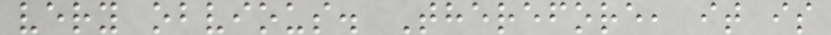very obvious. Therefore, it is
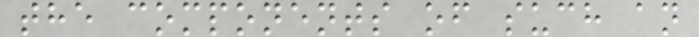the components of such an
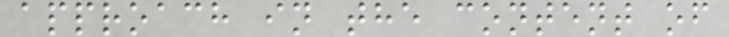approach in the content of
